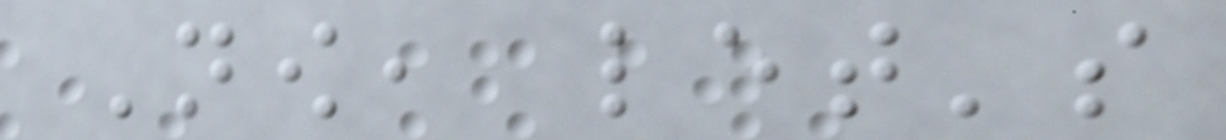Now, let's
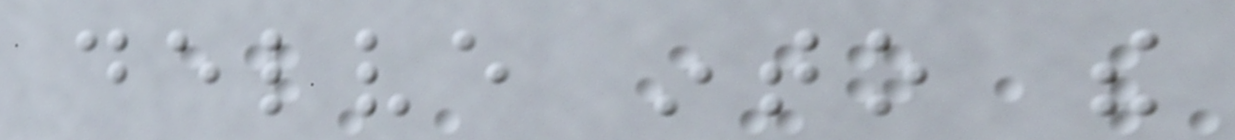delve into the
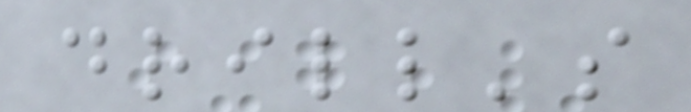drill's
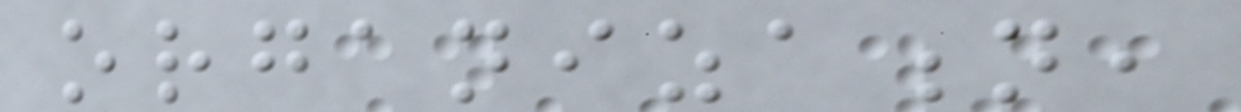organization,
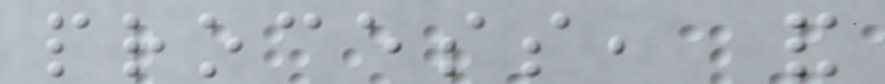process, and
